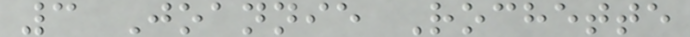3 Joannie Rochette
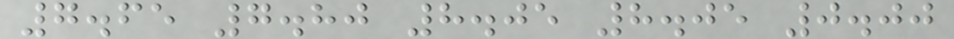7.65 7.80 8.05 8.05 0.00
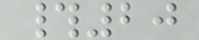#20
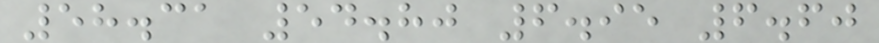58.31 54.80 6.95 6.60
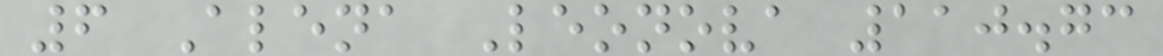6 Alena Leonova 110.73
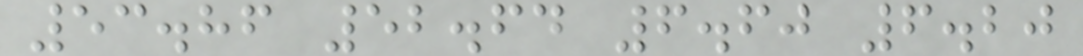53.86 52.64 6.60 6.20
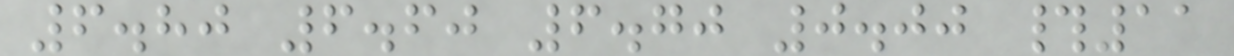6.80 6.60 6.70 0.00 #11
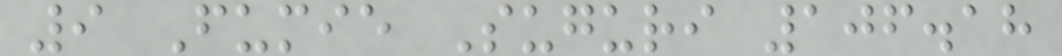9 Fumie Suguri 106.18
